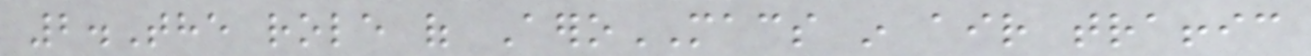2.The role of AeroMACS in air traffic
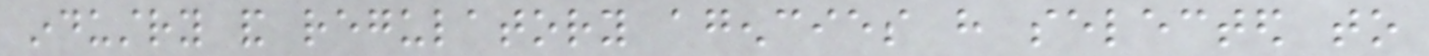industry and regulatory agencies have selected to
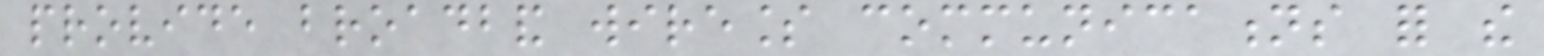provide broadband wireless communications for the
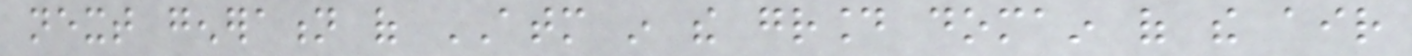next generation of ATM in the ground domain of the air
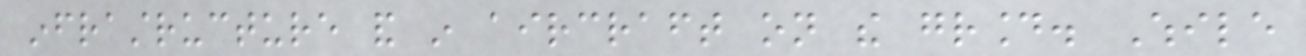infrastructure and in aircraft on the ground. While
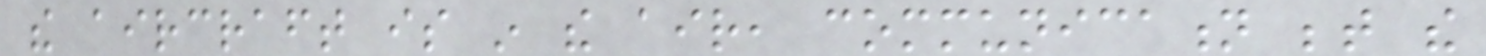the aircraft is in the air, communication between the
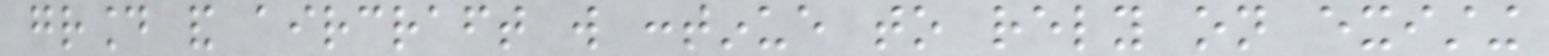ground and aircraft will continue to rely on existing
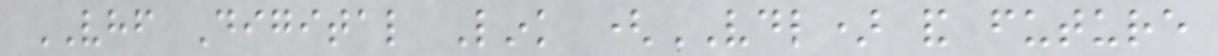VHF Digital Link (VDL) and future
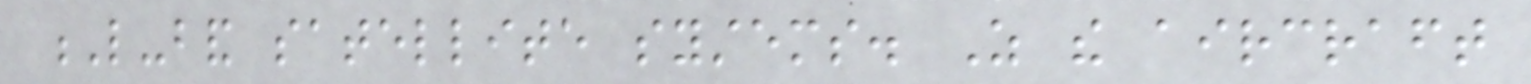L-band satellite systems. As the aircraft
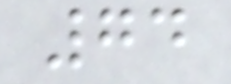74
